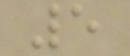5
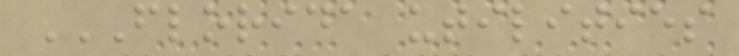FLORIDA UTILITIES
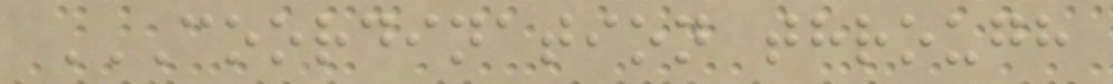COORDINATION THROUGH
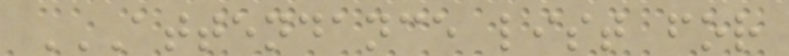ATTENDANCE LIST FOR
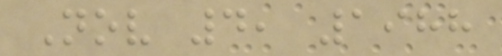Nov 4, 1988
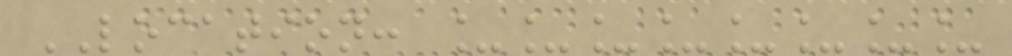LOCATION: ________
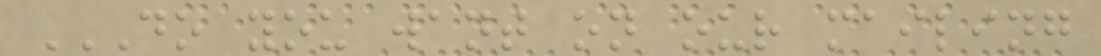DO YOU WANT ON OUR MAILING
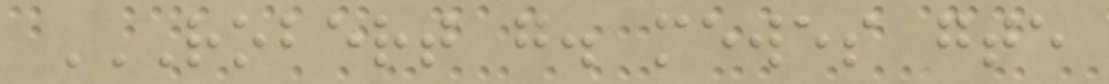ROBERT G. MEWES GTE
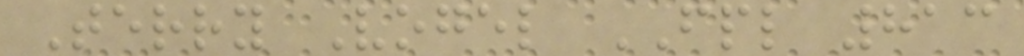Terry Vogel FPL 813
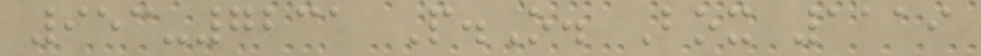953-7231 P.O. Box 1119
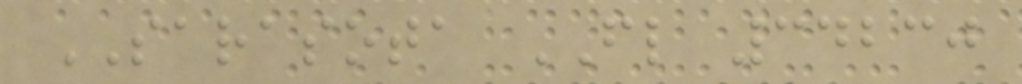SARASOTA FL 34230
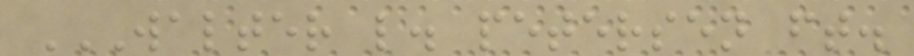WALTER L. PETERSEN FT.
